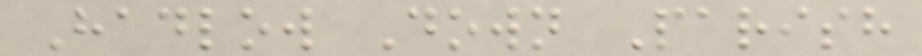Hadlow Down Parish
